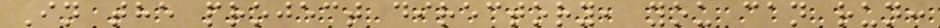In the project directory, you can run:
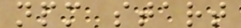npm start
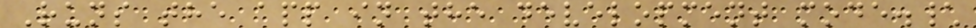Runs the app in the development mode.\
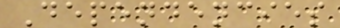Dependencies
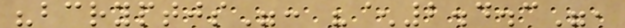"bcryptjs": "^2.4.3",
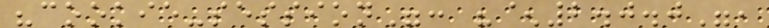"cookie-session": "^2.0.0",
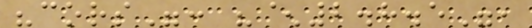"cors": "^2.8.5",
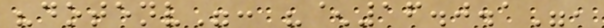"dotenv": "^16.0.1",
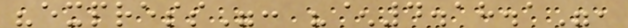"express": "^4.18.1",
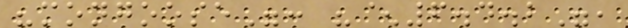"mongoose": "^6.4.2",
